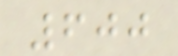600
